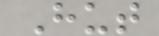Hut
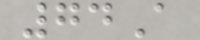74A
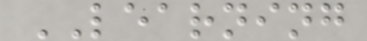LEARNING
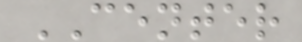CENTER
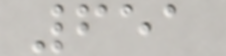651
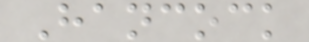Hancock
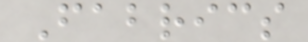Fabrics
